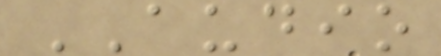AUDIO
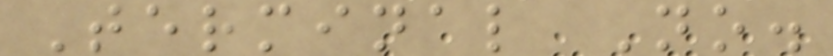Terminal No.
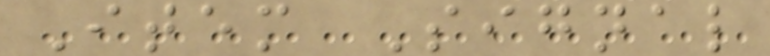Item Signal
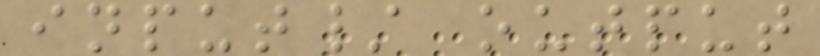input/ output
